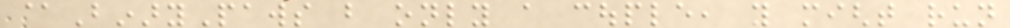@BinaryPaws but only a couple, you might run
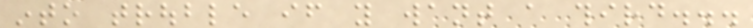into trouble if you want a third...
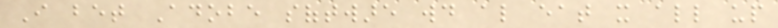I bet Adobe software would also eat it all up
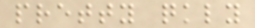pretty quickly
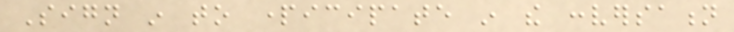Sign in to participate in the conversation
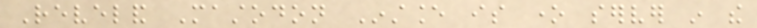Reveland Mastodon Instance is one server in the
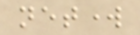network
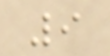9
